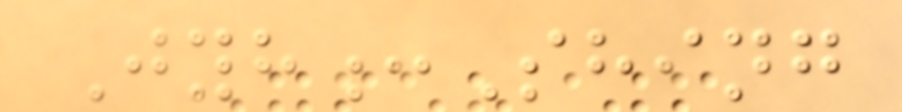Jyh:Shing
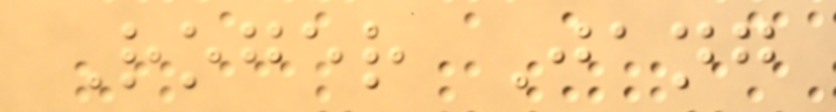Roger Jang
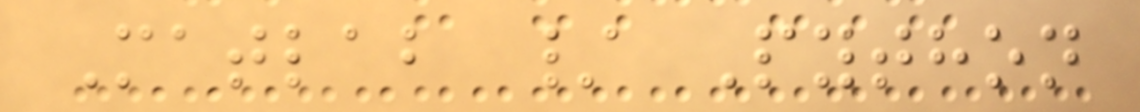Matlab / Python
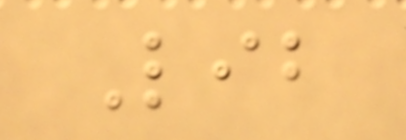Lib
